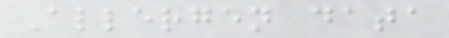Allergen data
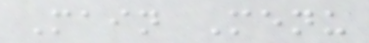Main Menu
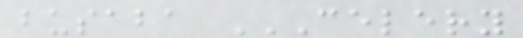busaba CELERY
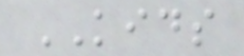KIDS
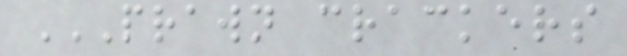PRAWN CRACKERS
